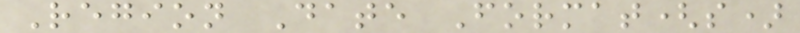Region Date Format(s)
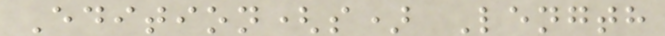Edition(s) Length
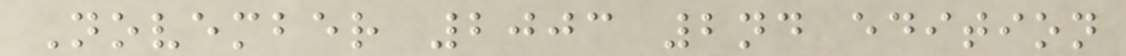November 2003 2nd edition
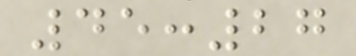45:27
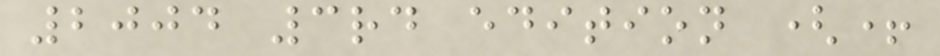2004 3rd edition (+
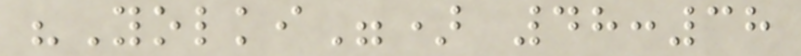"Yolki") 48:38
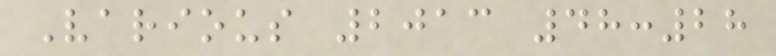Various 2013 48:28
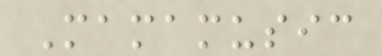Mamamusic
